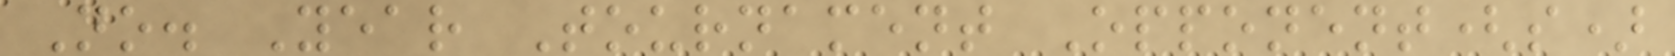No. Year Tournament Opponent(s)
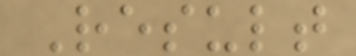Result
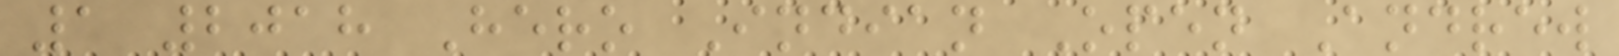1 2018 Hero Indian Open Andrew
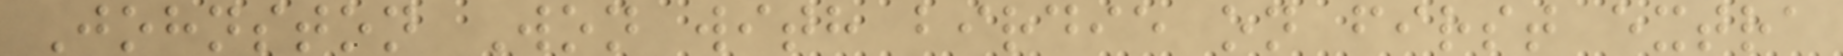Johnston Won with birdie on first extra
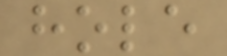hole
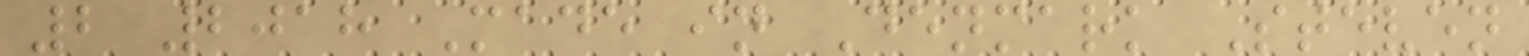2 2018 Made in Denmark Steven
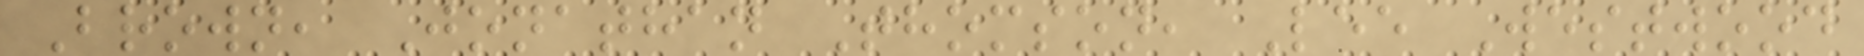Brown, Jonathan Thomson, Lee Westwood
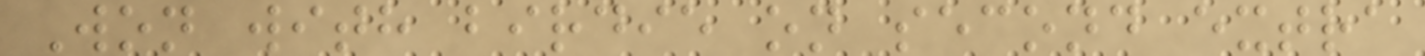Won with birdie on second extra
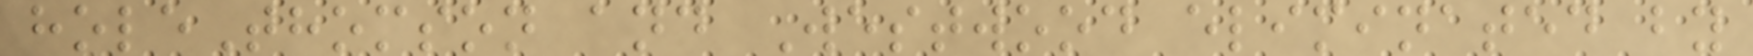holeThomson and Westwood eliminated by
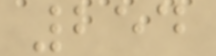254
